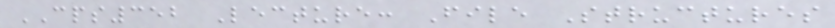CPS352 Lecture: File Structures
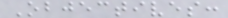Objectives:
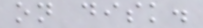on disk.
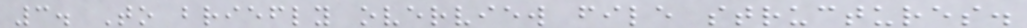3. To briefly overview file structures.
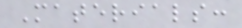Materials:
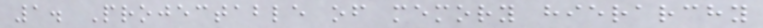1. Projectable of memory hierarchy
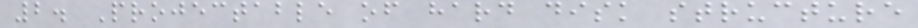2. Projectable of hard disk structure
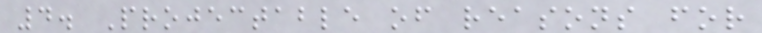4. Projectable of reasons for
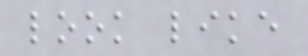look like
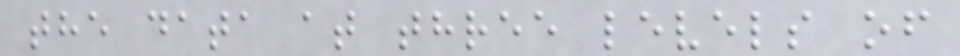the data at three levels of
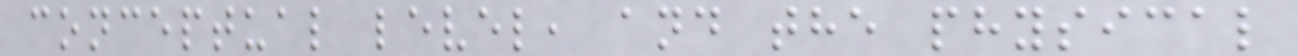conceptual level, and the physical
